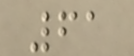61
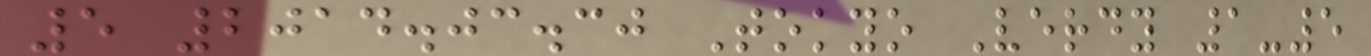5 2014.03.30 Tokyo Verdy 1-5
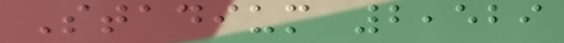Stadium 2,529
